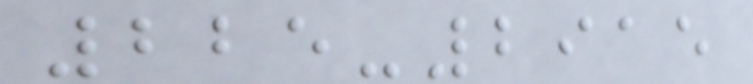225-2915
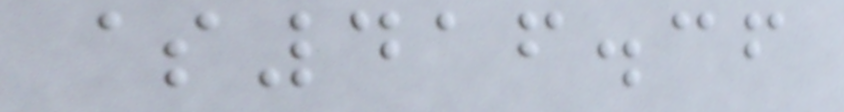$416.36
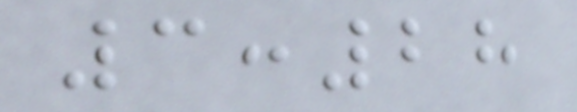3:28
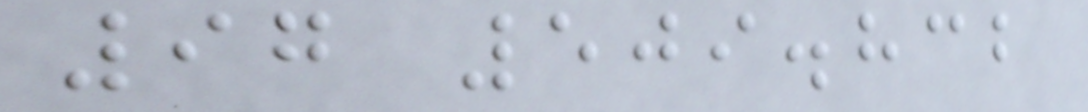97 509.832
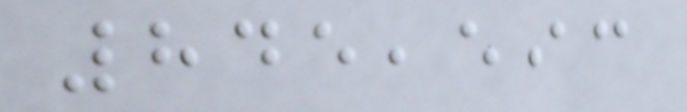845,593
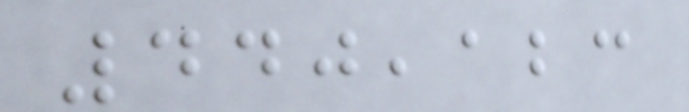440,123
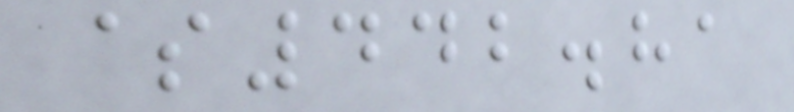$442.81
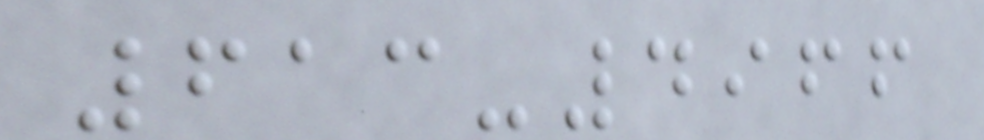613-4966
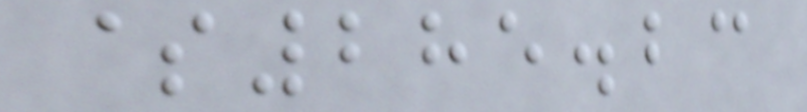$285.23
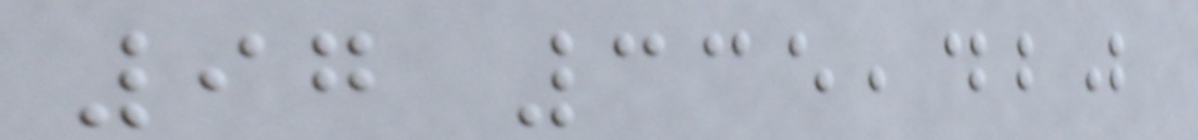97 335,420
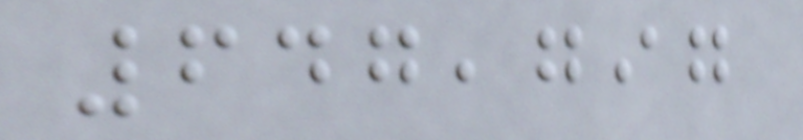647,797
